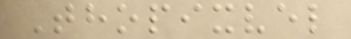Thopixvel
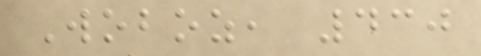Woboz, 430
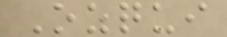Ozqui
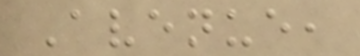Avenue,
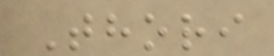Thori
